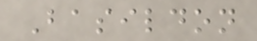Basildon
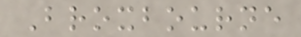Broxbourne
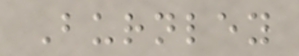Burnley
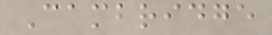Cambridge
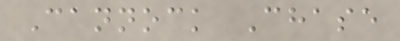Cannock Chase
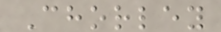Chorley
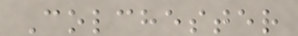Colchester
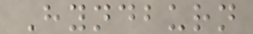Hyndburn
